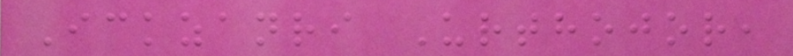Ickzanri Urthojor,
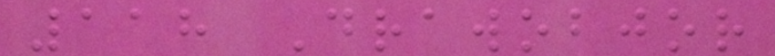118 Drawobjor
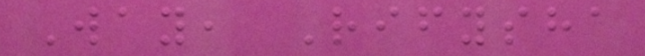Way, Rifysha
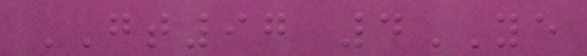GT97 4YE
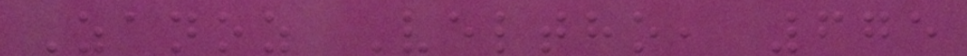Zanoz Veltho, 675
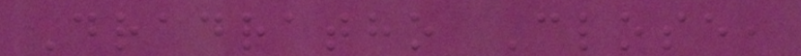Dradratho Close,
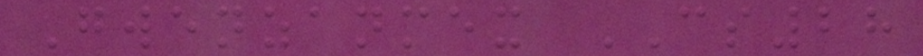Gwenzanmex CS28
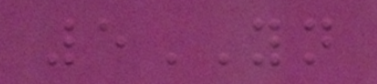5YN
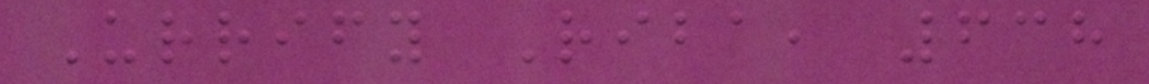Urrify Riba, 638
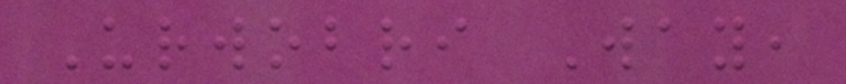Urwobri Way,
